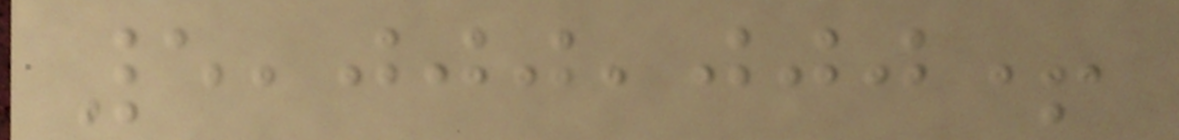5,000,000+
